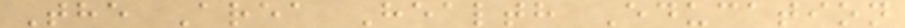The Area Health Education
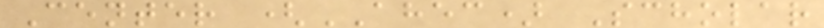Center (AHEC) Scholar
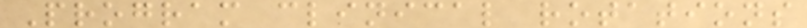Program clinical rotations
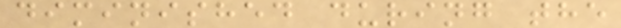diminished during the
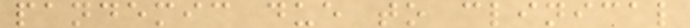pandemic due to clinical
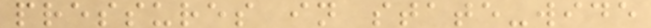pressures in state-wide
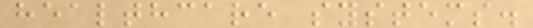healthcare systems.
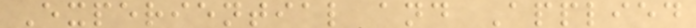Experiential and Applied
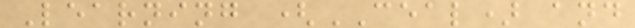Learning (CEAL) and
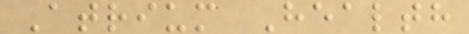Atrium Health
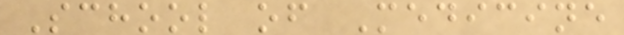School of Medicine
